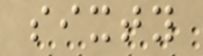sixty
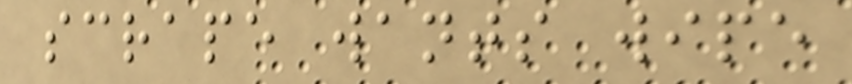scrape wants wipe
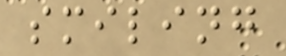smiling
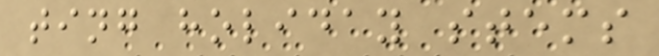ting holiday stems
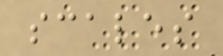scales
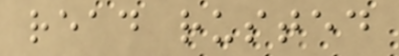read rusted
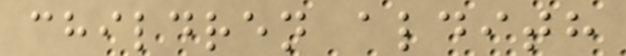children aldith
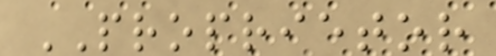PROPRIETOR
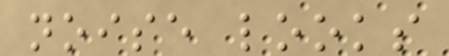noise looks
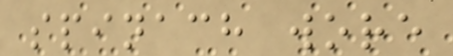spinach wore
